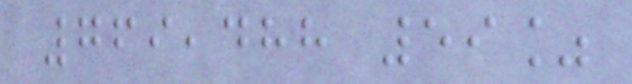769,488 59%
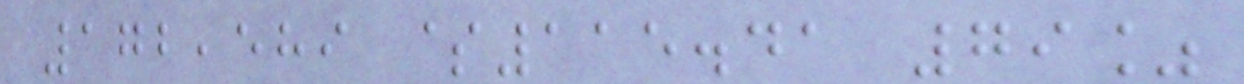172,589 $115.41 79%
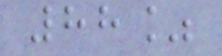88%
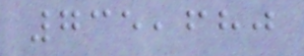735,680
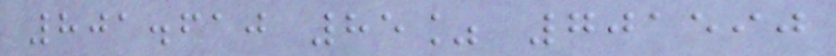801.610 85% 701590
